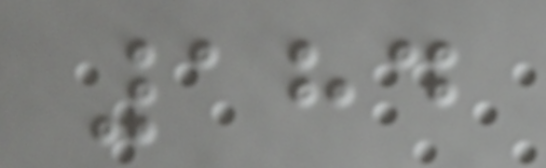184
